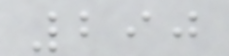290
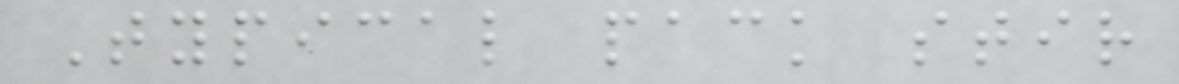Typical pack stir
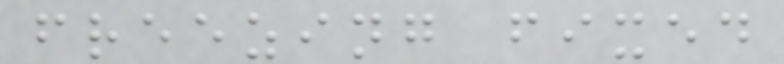freezing fixed
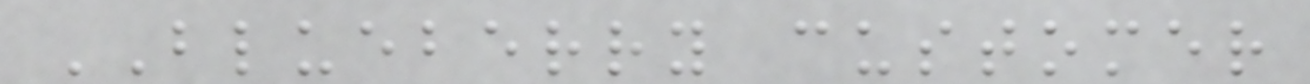BLUEBERRY customer
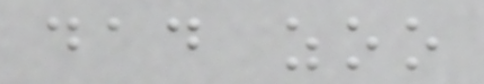dad zoo
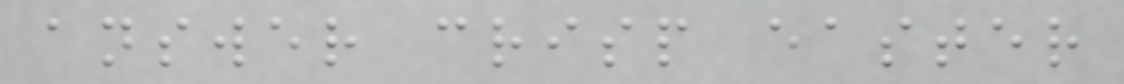answer crisp easter
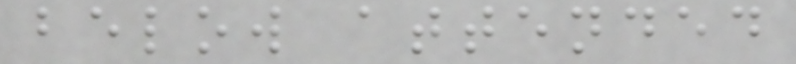below attended
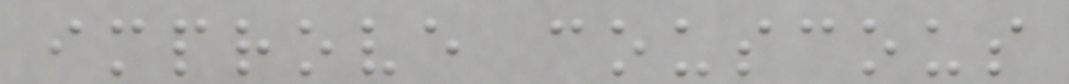improve couscous
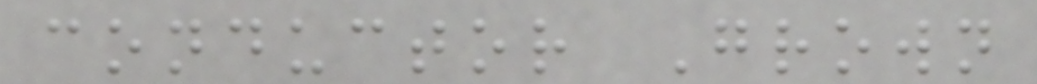conductor Grown
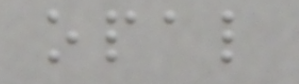opal
